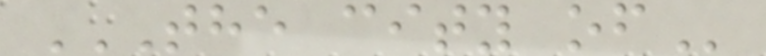THE CITY OF
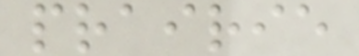prairie
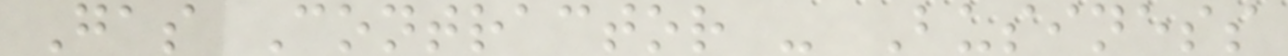Gas Contractor - Business
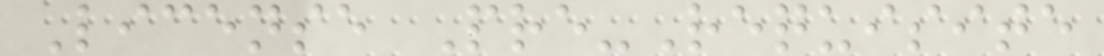License Pre-Requisite
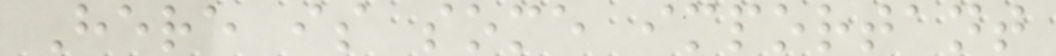Here is some important
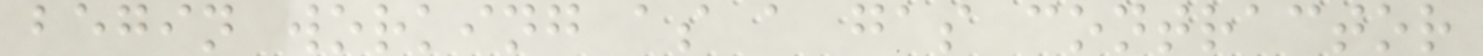begin working as a gas contractor
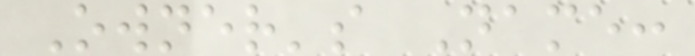Owner's Name:
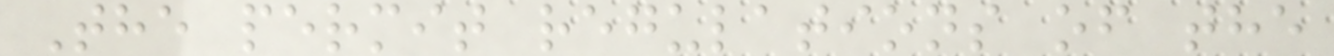The permit regulations of the
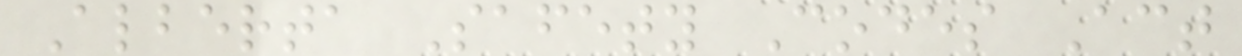Alberta Safety Codes Act
